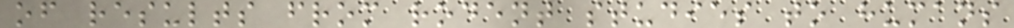of results from rodent studies to humans
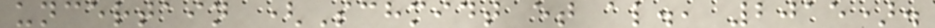uncertain (Schmidt et al., 2015).
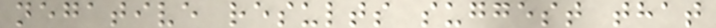negative results suggest that
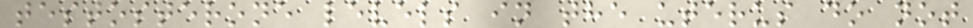testosterone levels in the uterus do not
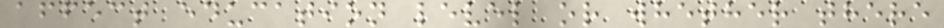affect education level or whether there
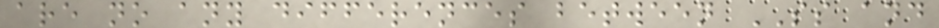are no any differences between SS and
